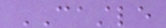CASTLE
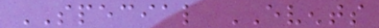SPECIAL EVENTS
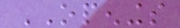OPENINGS
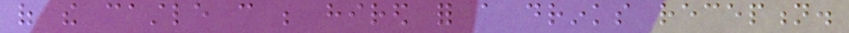of the castle can be hired for a drinks reception.
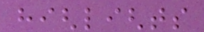highlights
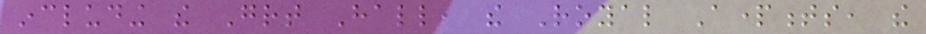including the Great Hall, the Royal Apartments, the
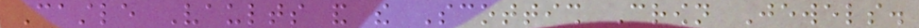Castle Vaults and the Scottish Crown Jewels.
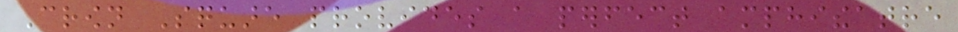Crown Square provides a perfect amphitheatre
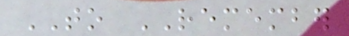TO REMEMBER
